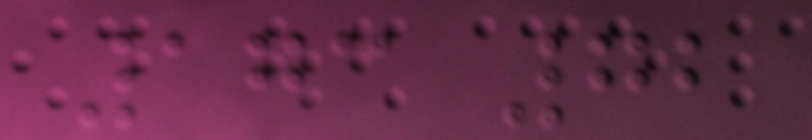173 72
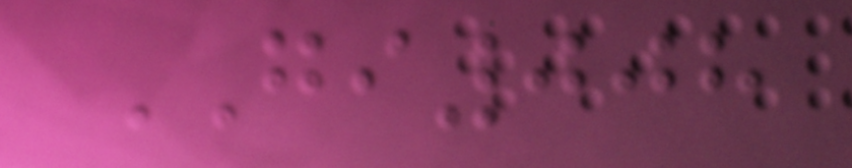GI008
